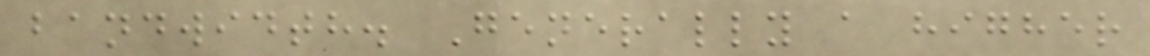bandwidth. Generally a higher
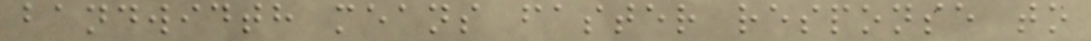bandwidth means faster response to
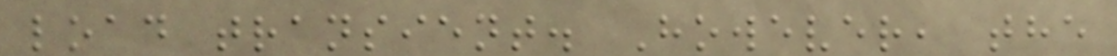load transient. However, the
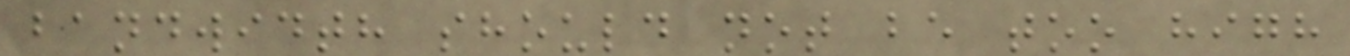bandwidth should not be too high
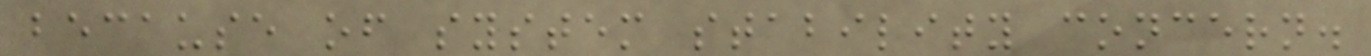because of system stability concern.
